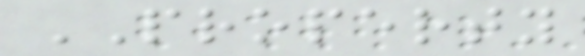PROPERTY
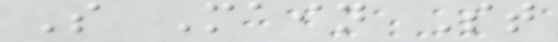S Main St
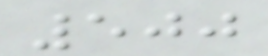500
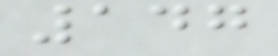147
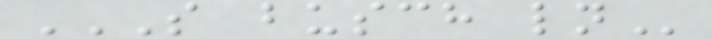S BUSCH LN
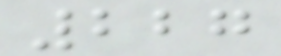227
